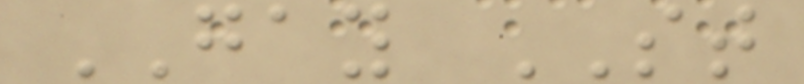GAY ST
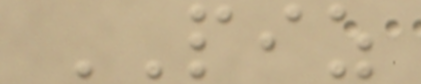PIZ
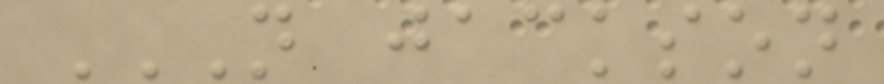N JACKSON
